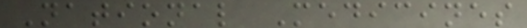National Medicines
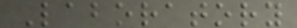Laboratory
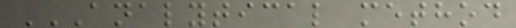ANALYTICAL METHOD
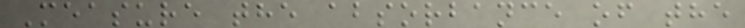Measure the absorbance of the
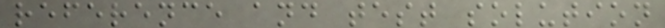reference and test solution
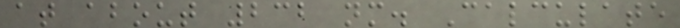at about 232 nm. Calculate
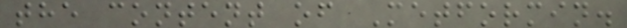the content of Metformin.
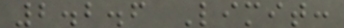2.2.6 Limit:
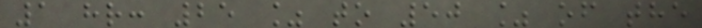1 hr: 25 % to 50 % of the
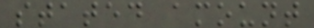stated amount
